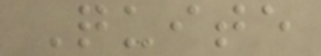Quite
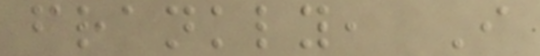frankly, I
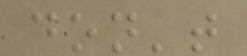don't
